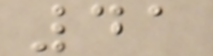41
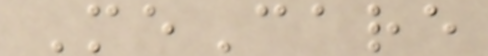MeCare
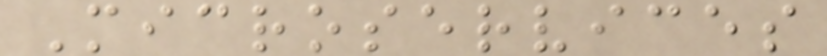Microservices
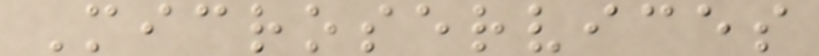Microservices
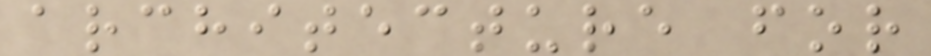architecture for
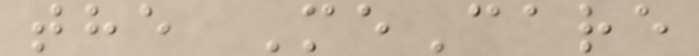the MeCare
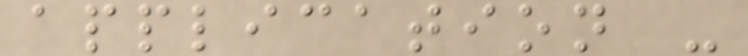application -
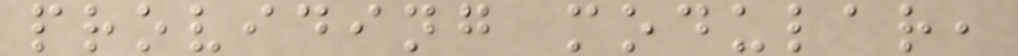providing modular,
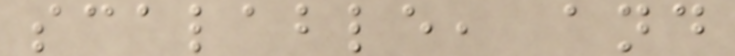scalable, and
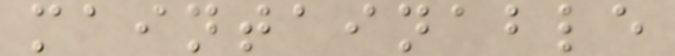maintainable
